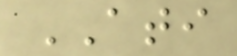ATI
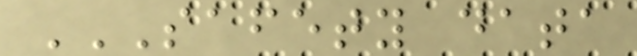SAFETY DATA
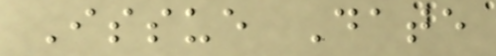Issue Date
